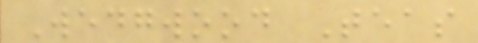Wedgwood Teas
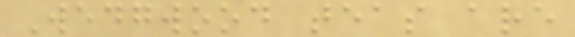Wedgwood teas are
